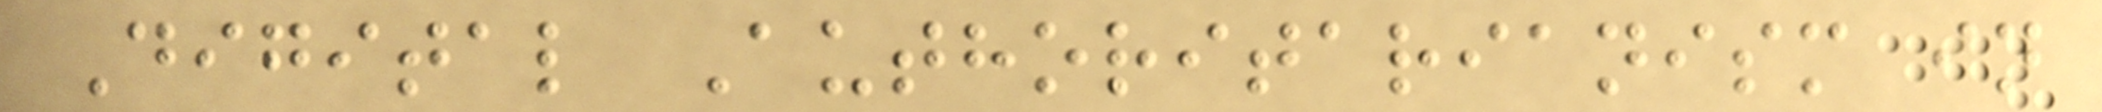Digital Authoritarianism in
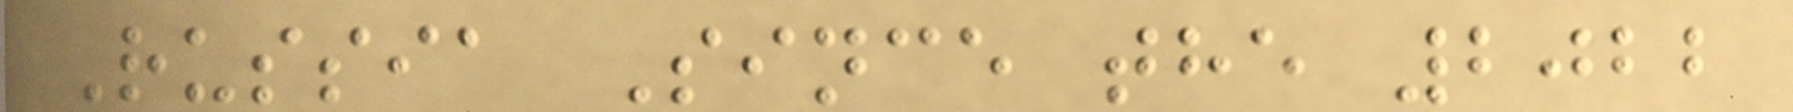Russia Since the 2022
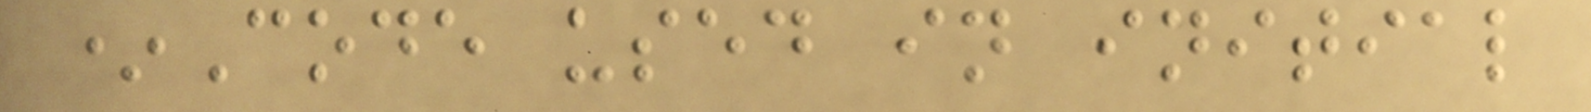*Code used in initial
